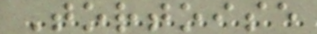Tortoise
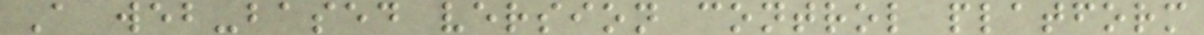A web-based version control platform
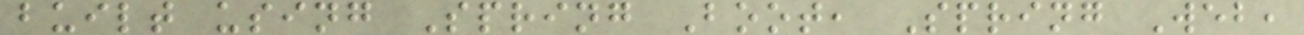built using Spring Boot, Spring Web,
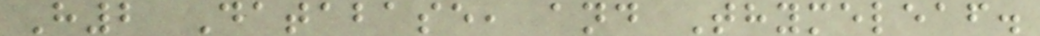H2 Database, and Thymeleaf.
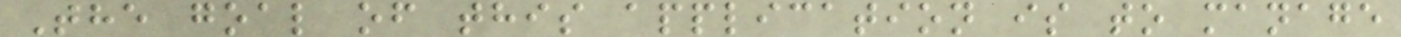The goal of this application is to manage
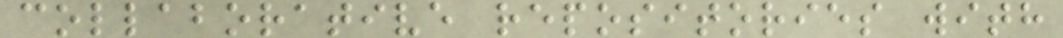collaborative repositories with
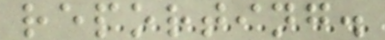reporting.
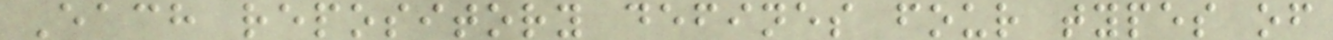Each repository defines four types of
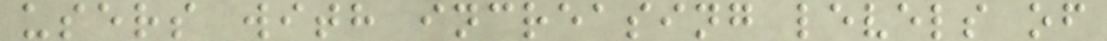users with increasing levels of
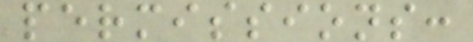permissions:
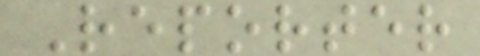Reporter
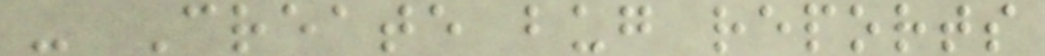- Create bug reports
